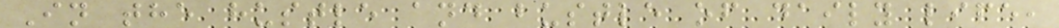In the hustle and bustle of daily life,
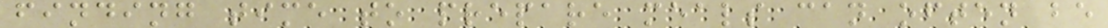finding time to prepare meals can often be
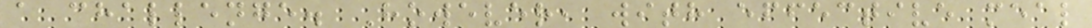a challenge. However, with effective meal
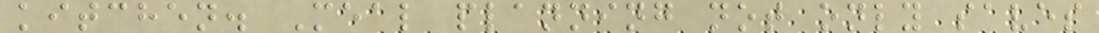kitchen. Meal planning not only saves
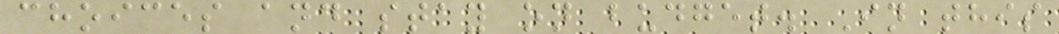choices and stay on budget. In this
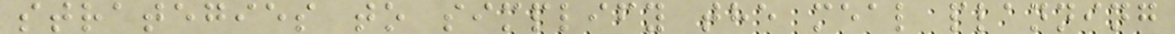strategies to simplify the meal planning
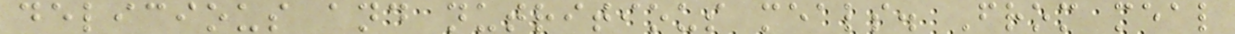delicious and nutritious meals. From meal
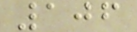106
